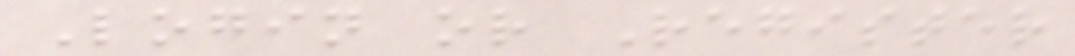Login or Register
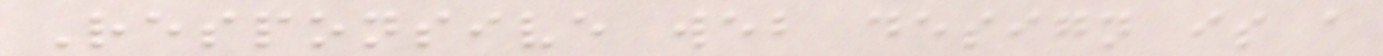Responsive web design is a
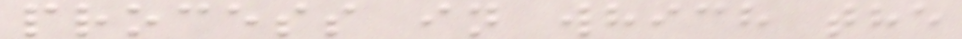process in which the
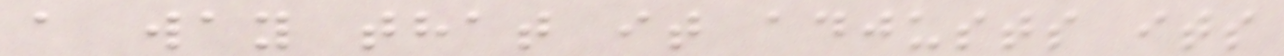a way that it adjusts its
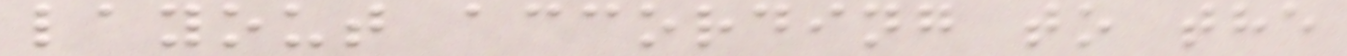layout according to the
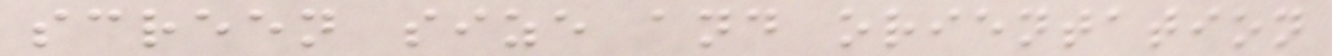screen size and orientation
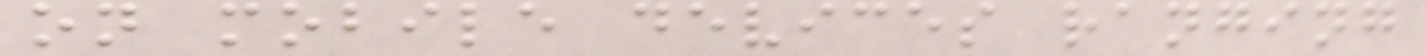on mobile devices ranging
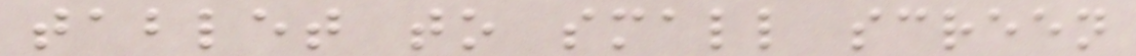tablet to small screen
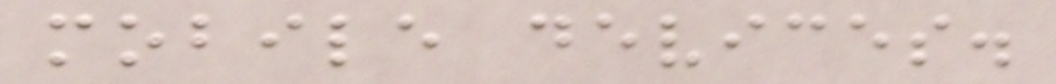mobile devices.
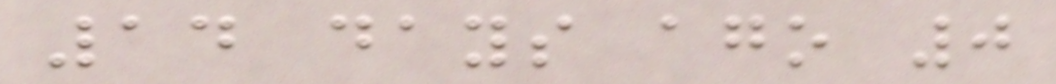14 days ago 0
